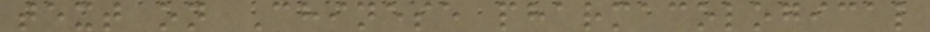text on Chinese pharmacological
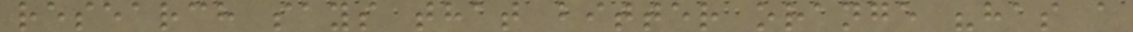research says that bitter orange "has a
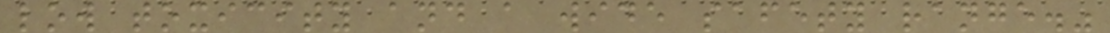low toxicity and a wide safety range."
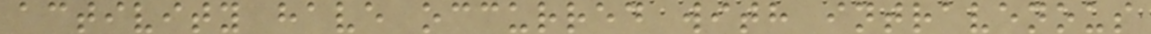activity have occurred with intravenous
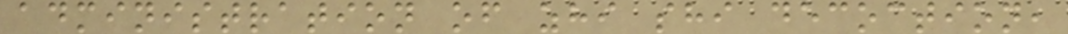administration of zhi shi decoction,
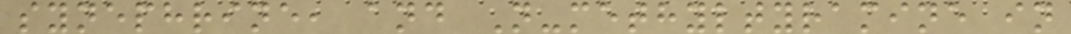synephrine, and N-methyltyramine in
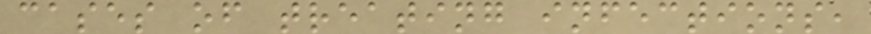cases of treating infections,
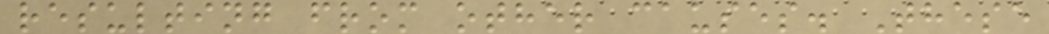resulting from other causes. These
